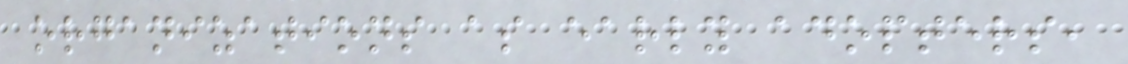organizations as early adopters,
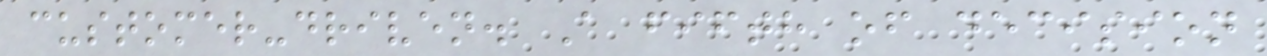customer-driven. A fifth of decision
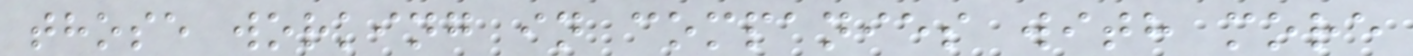those working in companies with more
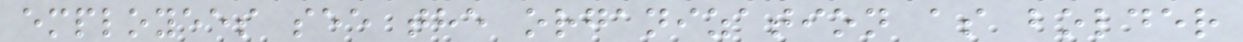employees see the organization as bolder
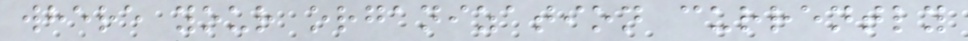where your organization currently
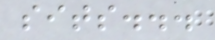sits...
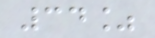34%
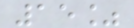15%
